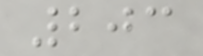203
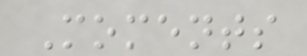Moments
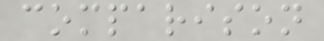comparison
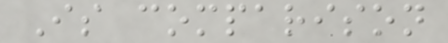Is comparison
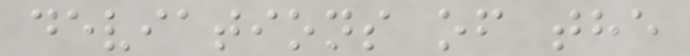deviations of the
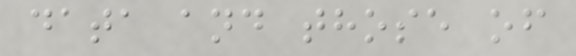data and those of
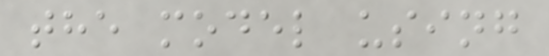the model using
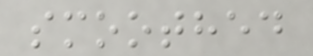smoothed
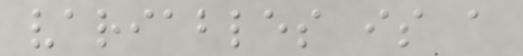variables is a
